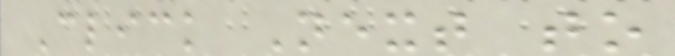Click Next to
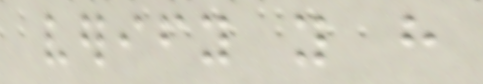verify you have
